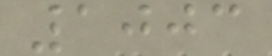1003
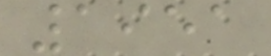1951
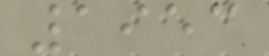1953
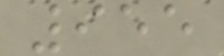955
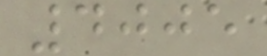4005
